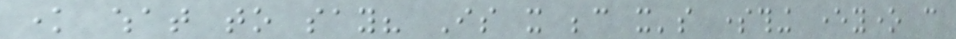know what to say? Is it because it's something everyone can
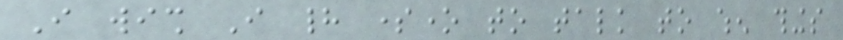I wish I had someone to talk to when things
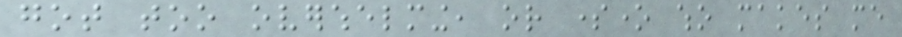got too overwhelming, or someone who makes me
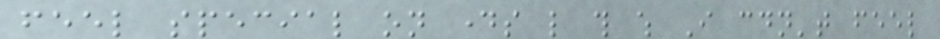feel special on days like this which I couldn't feel
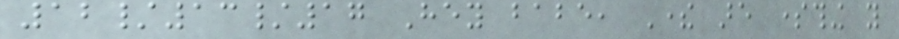12/13/17 Hey babe, There are something you
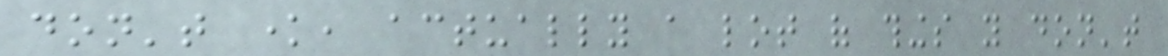don't know, actually a lot of things you don't
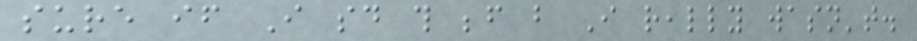sure if I said this before but I really wasn't.
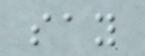say
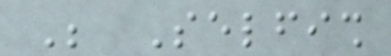Be Selfish
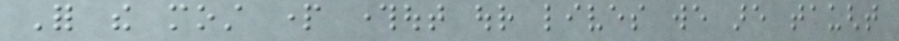For the most part throughout our lives we are taught
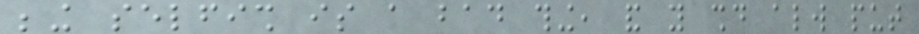being selfish is a bad thing, and you should always put
